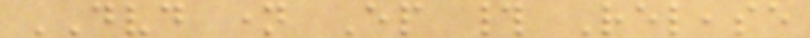DVD name Ep # Release
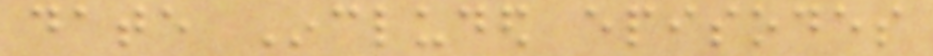date Included episodes
